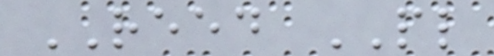REED PL
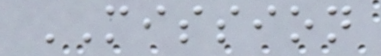MISSION
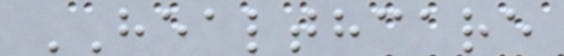HEALTHCARE
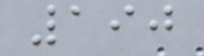190
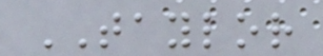TAYLOR
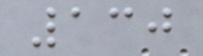130
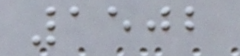1502
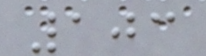103
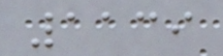1139
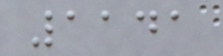1141
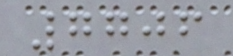7706
